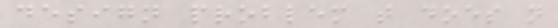design problem that does not
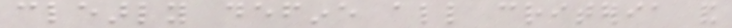clearly define all criteria and
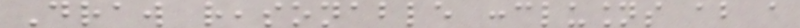Draw reasonable conclusions about a
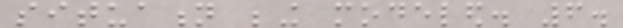situation being modeled. 6.
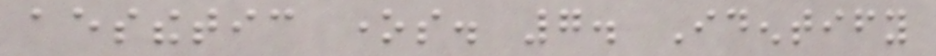aesthetic ones. 7. Identify
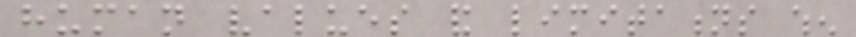human values and limitations when
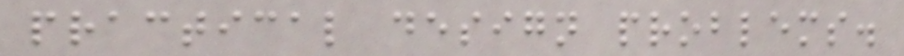practical design problems.
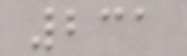231
